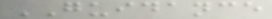GUIDANCE
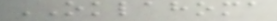OKLAHOMA
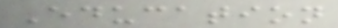Education
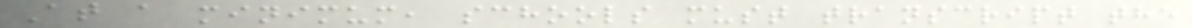At a minimum, schools must transcript the
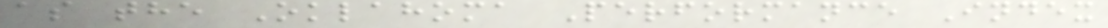as the Oklahoma Performance Index
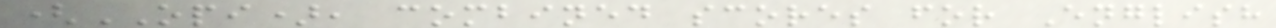(OPI), combined scores for English
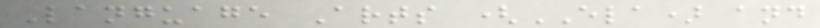Language Arts (ELA) and
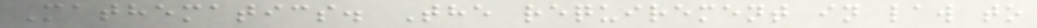Mathematics. The requirement in law to
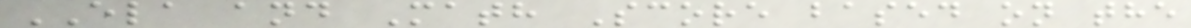ELA and Math Score based on the
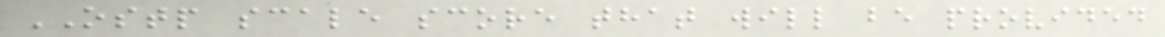OSTP scale score that will be provided
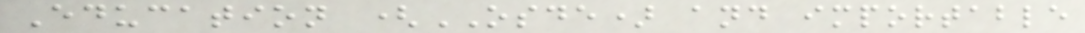Education (OSDE) and importable
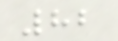82
